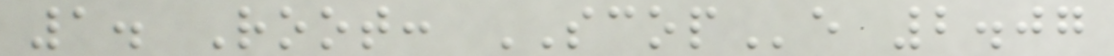1. Root: SCOPe 2.07
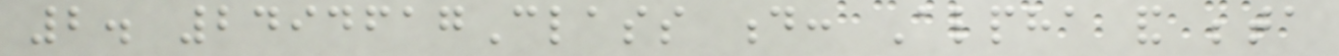2. 2494617Class d: Alpha and beta
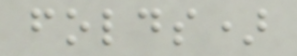folds)
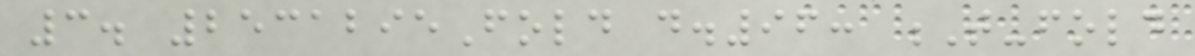3. 2531295Fold d.96: T-fold
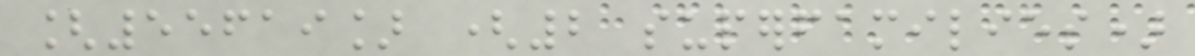[55619] (2 superfamilies)
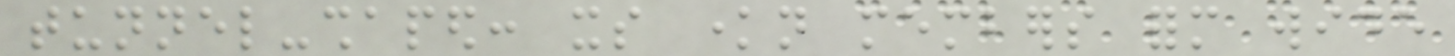tunnel-shaped: its known members form wide
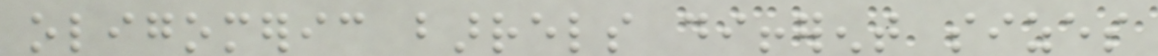oligomeric barrels different sizes
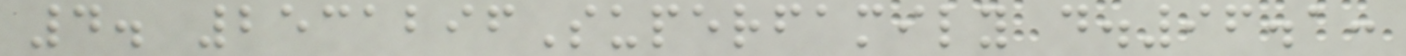4. 2531296Superfamily d.96.1:
